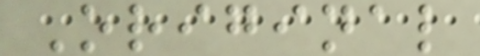Original
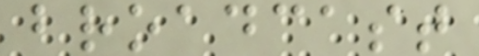broadcast
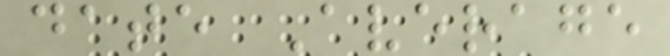date Average
